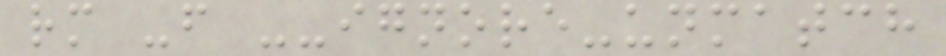rm -f --ignore-unmatch
